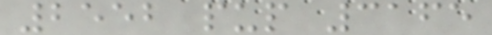2552 pup 3165
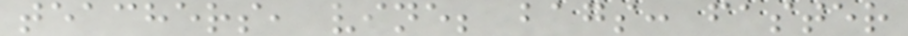teachers, vine; bags: faster
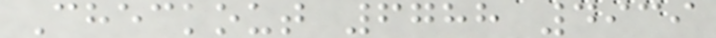Checkout 6788 4939
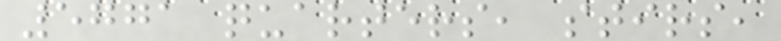5771 quarters, stirs,
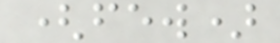(few)
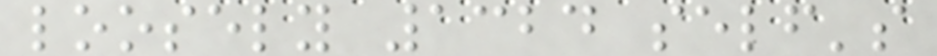loosely 1324 self's
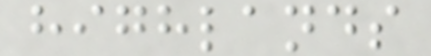highlands
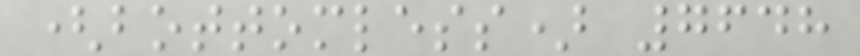(bottomless) 7648
